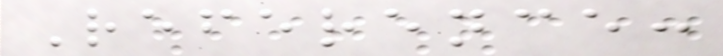Reference:
